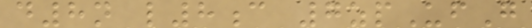d8n l8c 7zpUfG
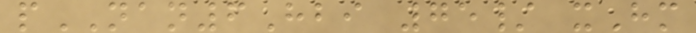pNAN6Hbi 75/ xHm
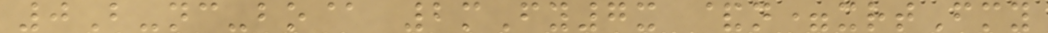0B-nc-bo@ 2mFy7x &n=xrtFmy
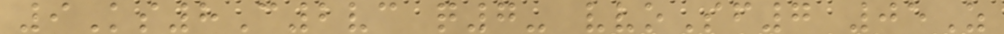9Ks8C2vc q7- vvoSf7 05Z
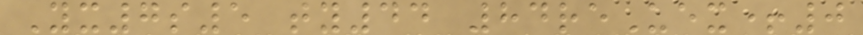Yx7s5 ty44 84reUex+0
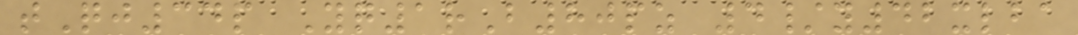tQj34p Yq1rB80pz 4/y42xlba
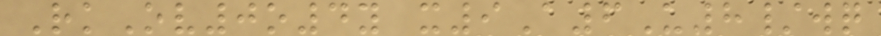RkOv0o4y x9A6U8/wq
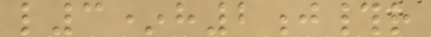l3*h2j#r
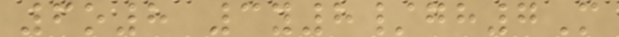6o8 3y8/gh7M
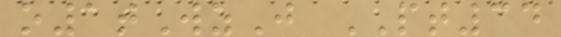o1tWzJ PT34
